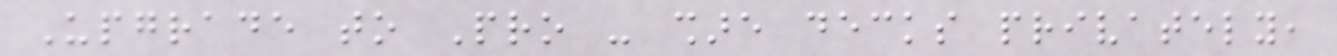Upgrade to Pro - share decks privately,
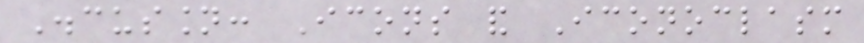Discussion: Icons and Iconoclasm
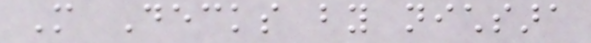More Decks by nichsara
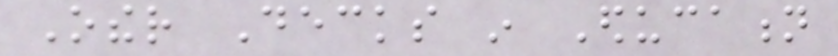Other Decks in Education
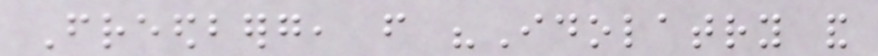Freedberg, from "Idolatry and
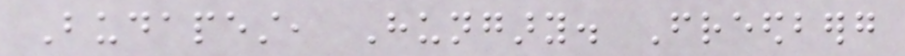Budapest, Hungary. Freedberg
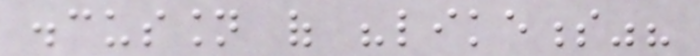discussion of "likeness"?
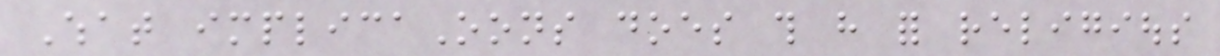What implicaOons does this have for religious
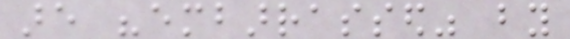are "embarrassed" by
